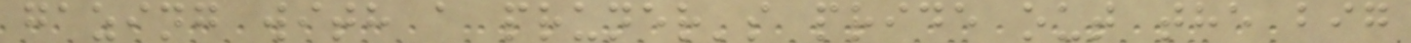gazing with a pruner's pride out the big
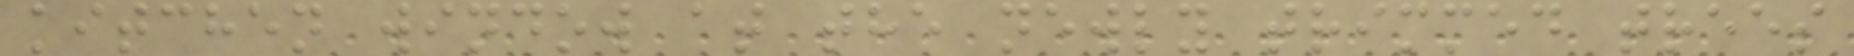kitchen window at the newly trimmed trees
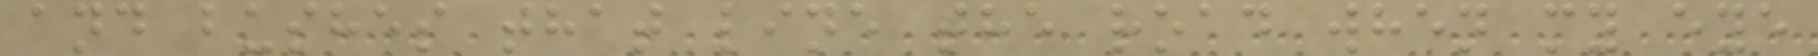and bushes that line the road when my eye
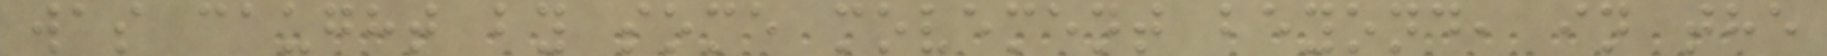was caught by some movement beyond, in the
